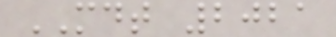MDT 2021
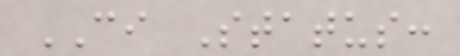CI Status:
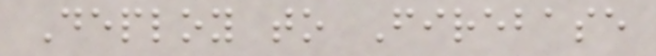Deploy to Firebase
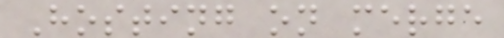Hosting on merge
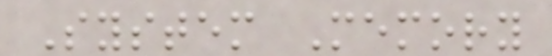System Memory
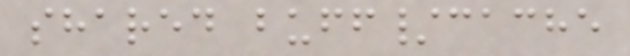shared buff/cache
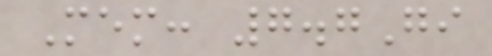Mem: 7.7Gi
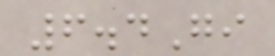6.4Gi
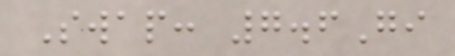Swap: 7.6Gi
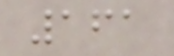161
